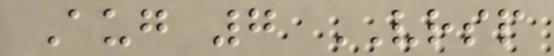Aug 7 VRSP
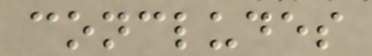concludes
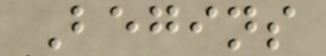Begins
